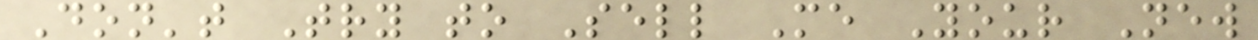Don't Try to Sell Me Your New
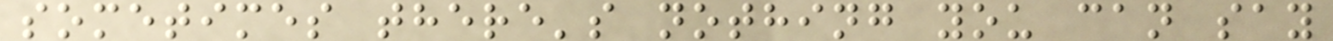sometimes there's nothing you can say
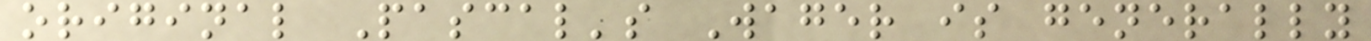original Pascal's Wager is generally
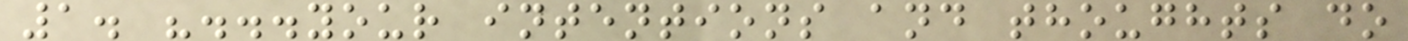1. "...your intentions and thoughts do
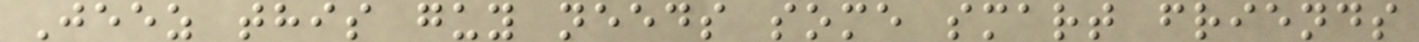Jeez this guy needs some smart friends
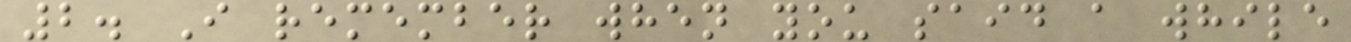2. I remember when you said a while
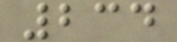234
